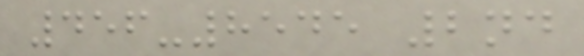456-8545 2nd
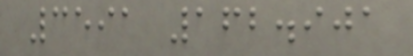3591 162.901
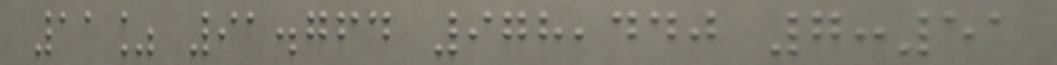11% 91.764 978,440 7:51
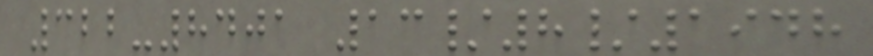322-8401 13/8/1948
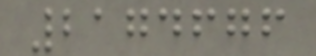2174676
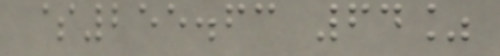$255.63 64%
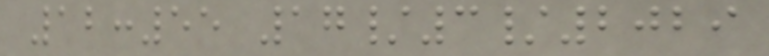12:55 17/3/2029
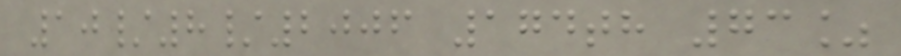10/8/2006 174th 73%
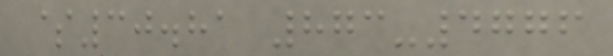$30.81 873-4776
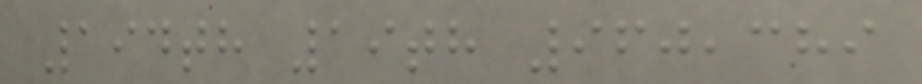194th 19th 960,389
